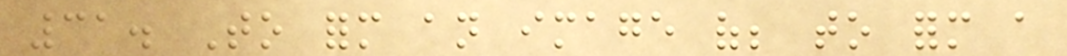31. To form an image of; to form a
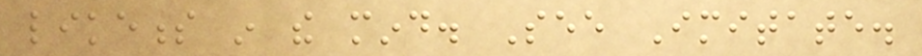likeness in the mind. See Imitate.
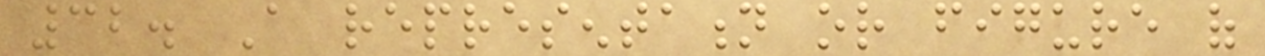32. A representation or figure of
